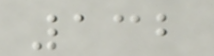132
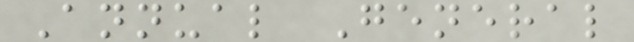Annual General
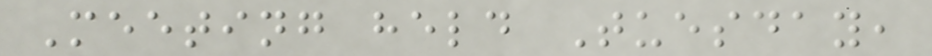Meeting held Tuesday,
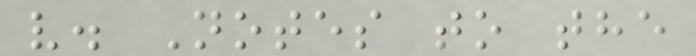v. Notes to the
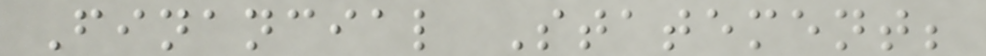Financial Statement;
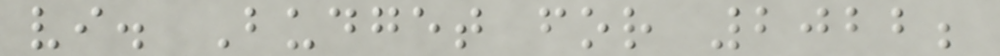vi. Budget for 2022;
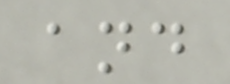and
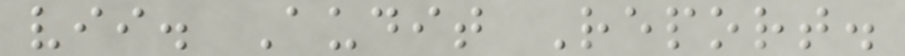vii. Audit Report.
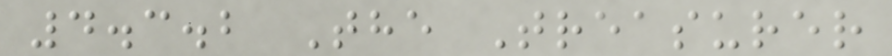4.3.2 The Treasurer
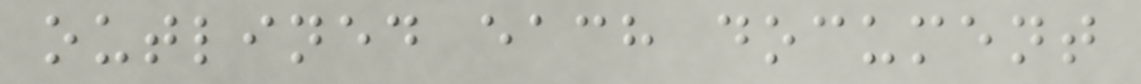outlined each document
